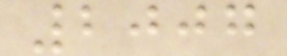2007
